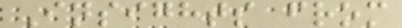Insights from
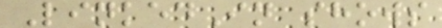LinkedIn shows
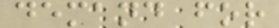demand for
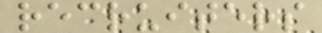recruiters
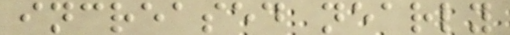increased nearly
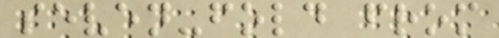seven-fold from
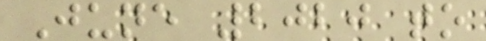June 2020 to
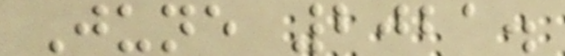June 2021.
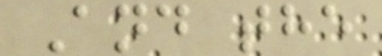And the
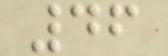46
